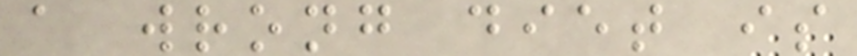a wrong diet is
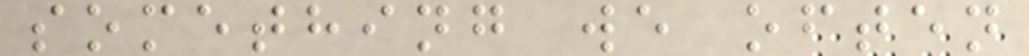something we often
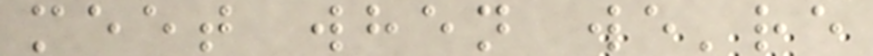meet when we're
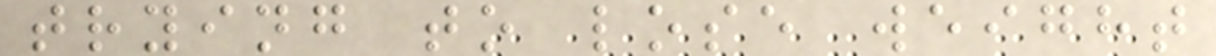trying to lose weight
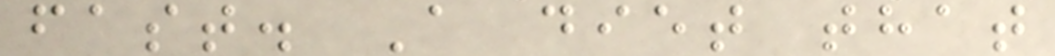fast. A diet that
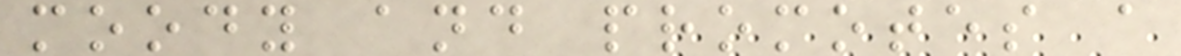moody and promotes a
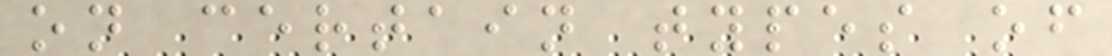on certain types of
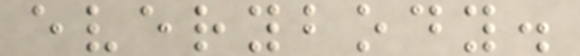everybody.
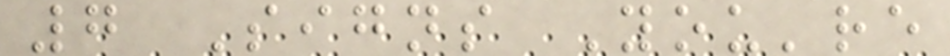7 Signs You're
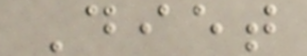Diet
